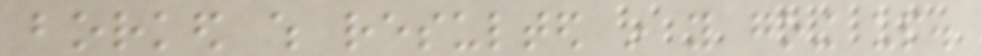borked which resulted in you going up.
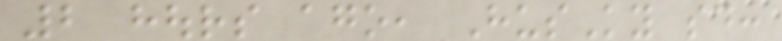2 hours ago, HusKy said:
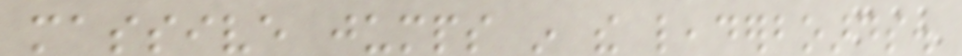massive jumps in the leaderboards.
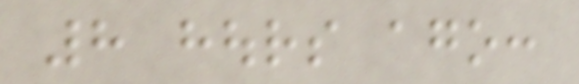8 hours ago:
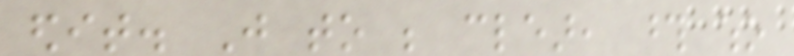edit. Just to be clear, those who
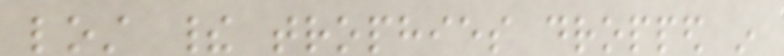lost their trophies dropped in
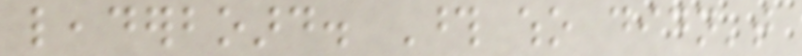leaderboard. Those who didn't
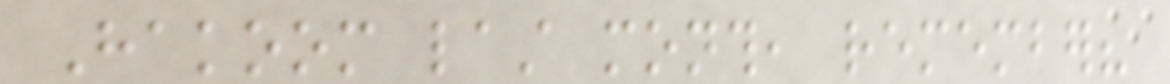Hakoom last month, remember?
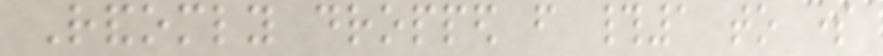Randomly dropped from #1 to some
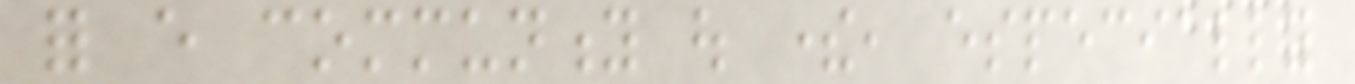for every community out there, especially
